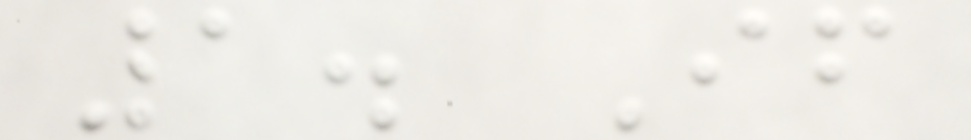1. If
